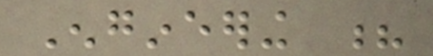Engineering ?
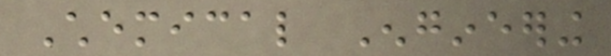Chemical Engineering
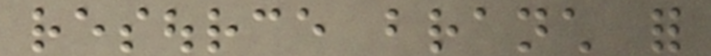resource branch for
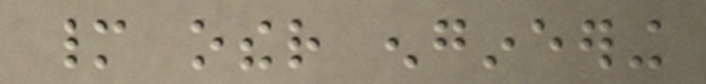many other engineering
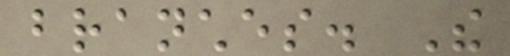branches. The
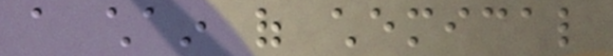a chain of chemical
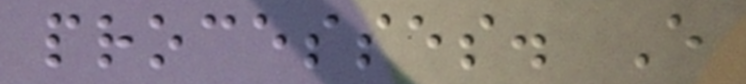processes. Every
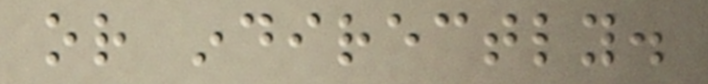or indirectly.
